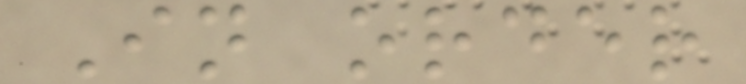In order
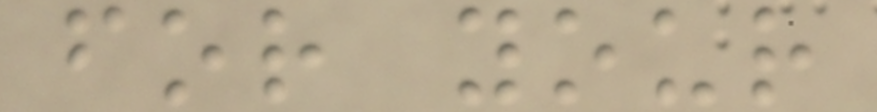for your
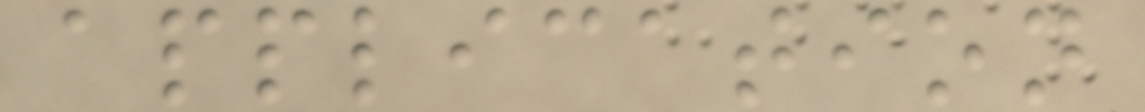application
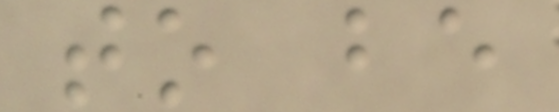to be
